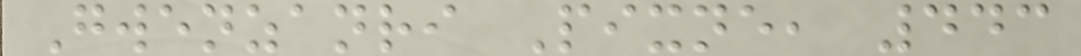Gwenzanri Pixne, 443
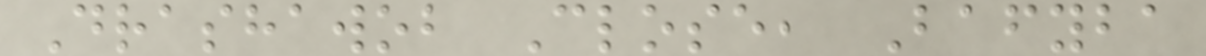Drashawob Close, Bafyba
